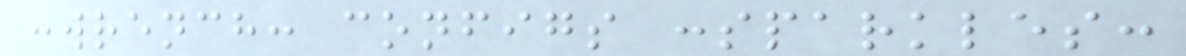:wrench: configs :sparkles:
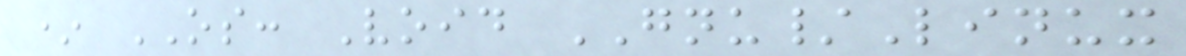* OS: Void GNU/Linux
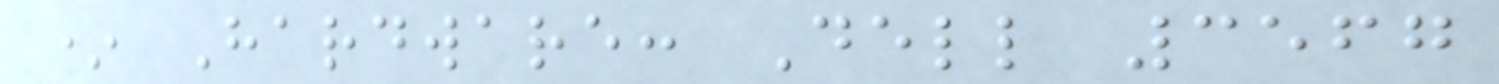* Hardware: Dell 3567
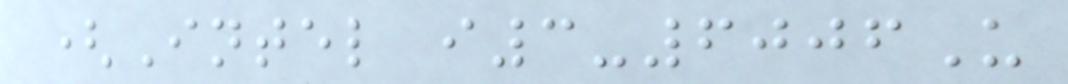(Intel i3-6006U
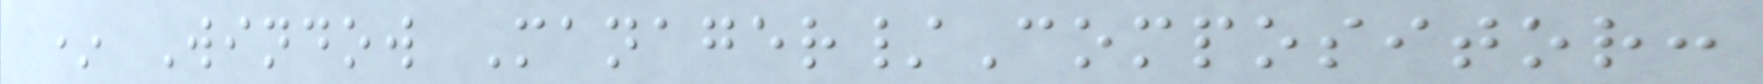* Window Manager/Compositor:
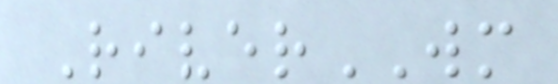RiverWM
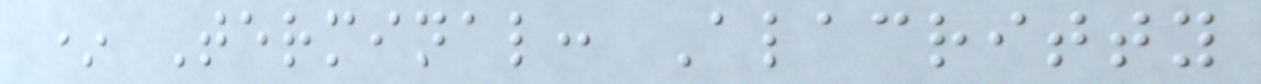* Terminal: Alacritty
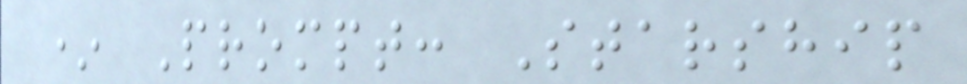* Prompt: Starship
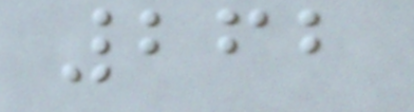262
